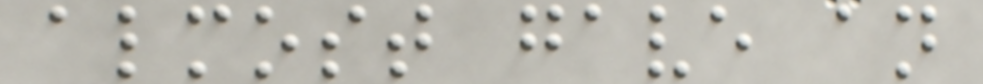almost gave an
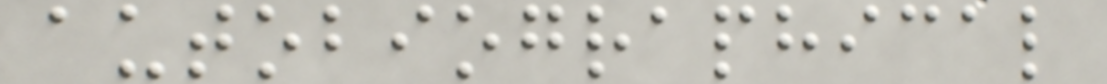autobiographical
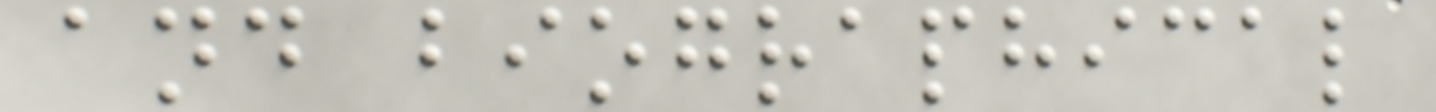and biographical
